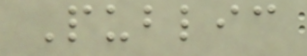Public
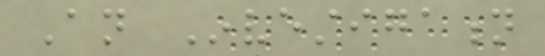An Investigation
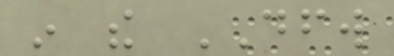in the DFW
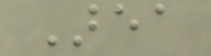Area
